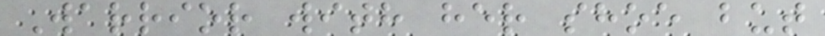Warrior with her shoe but
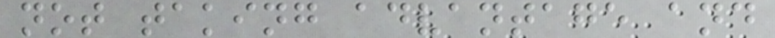not taking advantage and
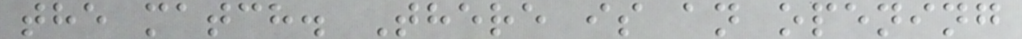the match. There is an opening
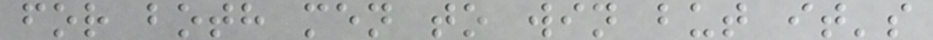for both men to win but it's
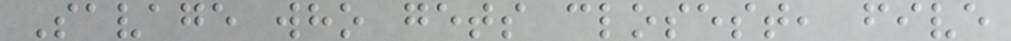Savage who gets closest, five
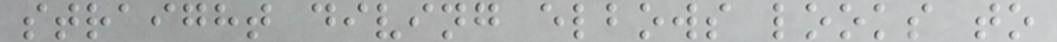straight diving elbows looks to
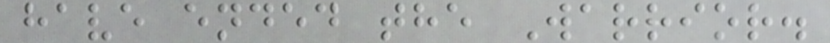have ended the Warrior.
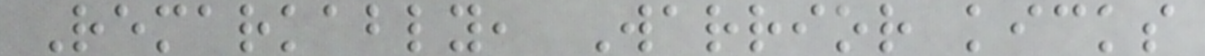Remarkably, Warrior kicks
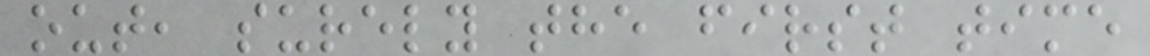out, surely the first time
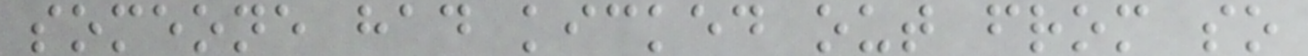someone had kicked out from so
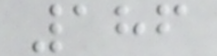186
